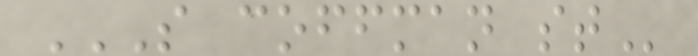S COFFMAN ST
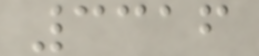3316
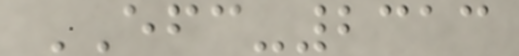EFC-2313
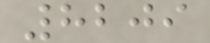8209
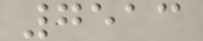7513
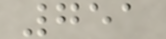751
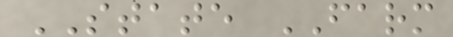STATE FARM
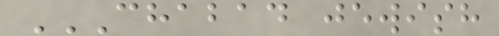CHABAD JEWISH
